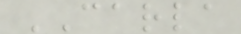CARLA
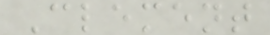Clement
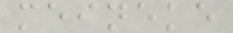meineke
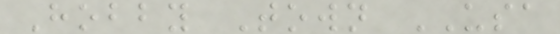Hobby Town USA
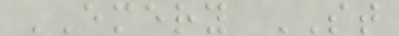EMERY ST
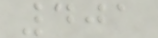401
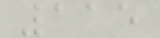115
